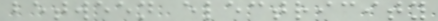between electricity
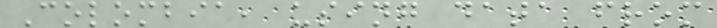Colombia, using data from
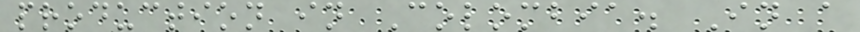production in Colombia. In a
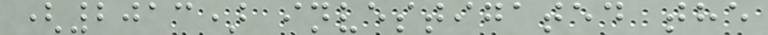(2013) investigated the
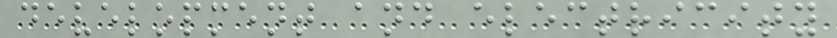development and electricity
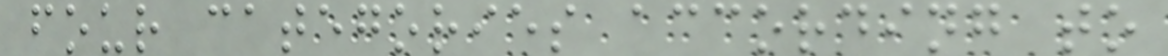four categories according to
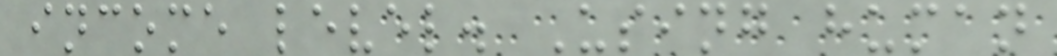income level. Using human
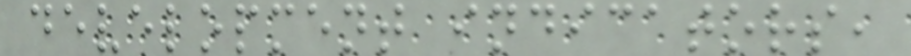development indicators,
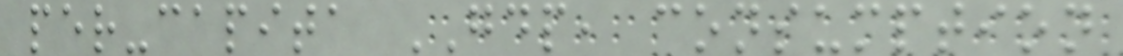per-capita GDP, consumption
